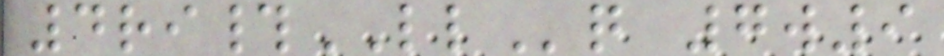4ri#LLq 7w9
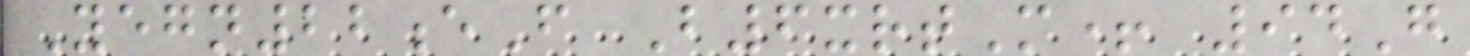Yegn22eF B6xrtM+ 94G
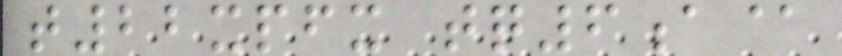t22xpfx tq6a@
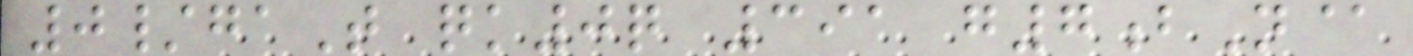0/gaT qk0q 391 g7bN@
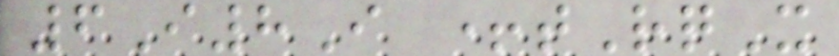6I8I +tRqX
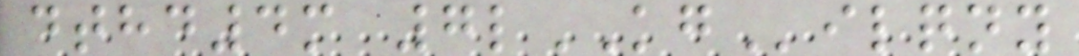dthd4m 7lKGilqny
